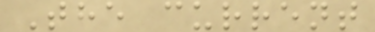The current
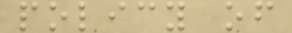policy of
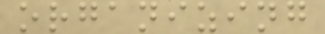organizing
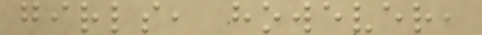girls, however,
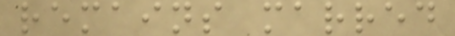remains marred
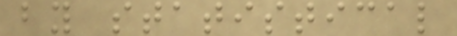by statistical
